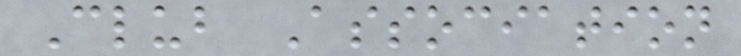Club Association
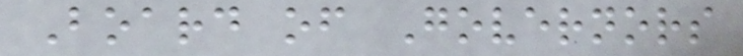Board of Governors
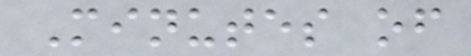Minutes of
